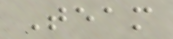Team
